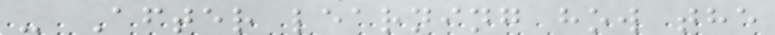- After learning how the
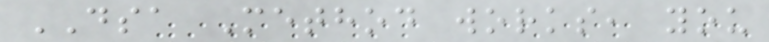DSA Method works, you
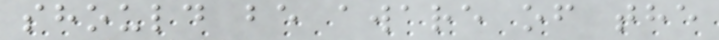should be aware of the
